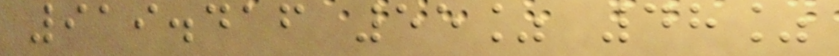919.416 55% 48%
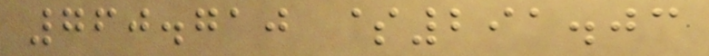760.710 $291.03
